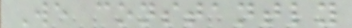We constantly
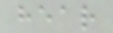hear
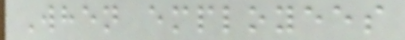When employees
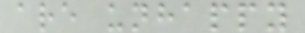are unhappy
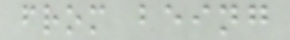from being
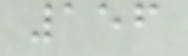156
